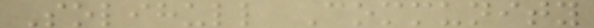Solihull Community
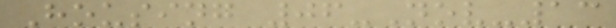Housing 06-Nov-13
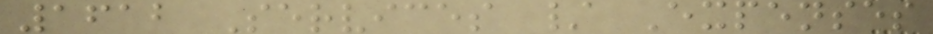1612 Services / Expenses
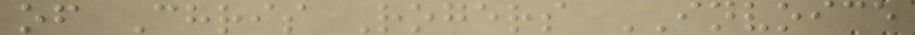of Chris Rogers INVOICE
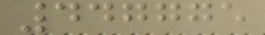447775
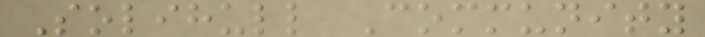Solihull Community
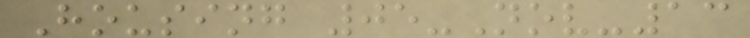Housing 05-Nov-13
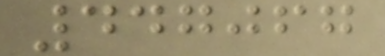447067
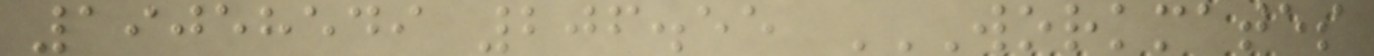19058549 206.55 WORKMATES
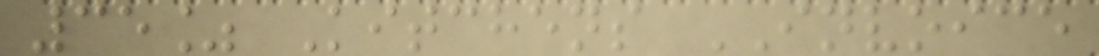35% Kitchens INVOICE
